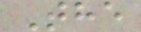The
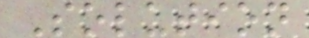Solution
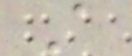A
